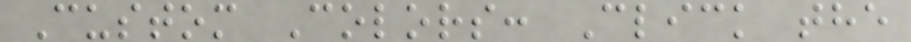Custom Colors: Click the
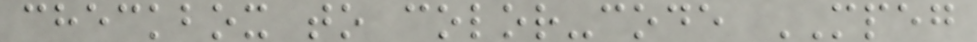checkbox to color-code MPEG
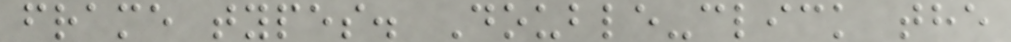frame types. Double-click the
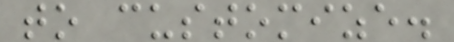to customize.
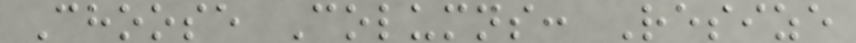Choose Columns: Resize
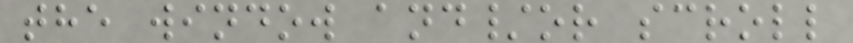the window and/or scroll
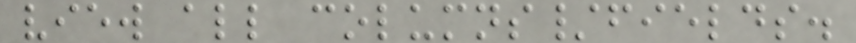view all columns/fields.
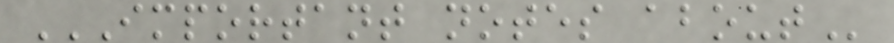IMPORTANT NOTES ABOUT
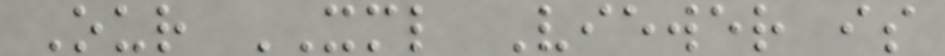Our XML Viewer is
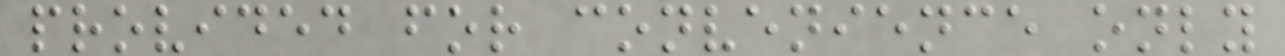provided for convenience only
